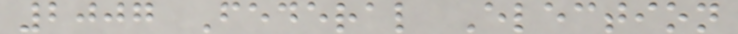2007 Federal Election
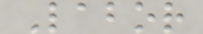Labor
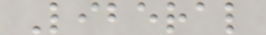Liberal
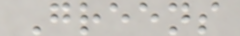Greens
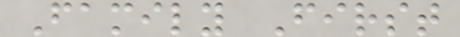Family First
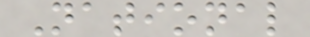National
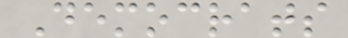Democrats
